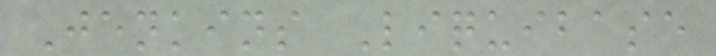Jenkins Liquibase
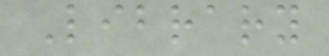Library
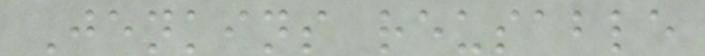Jenkins reusable
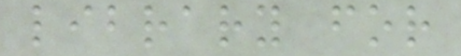library for
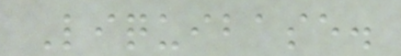Liquibase.
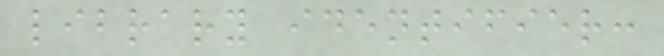library identifier:
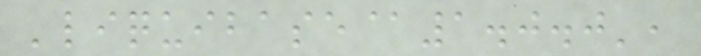'liquibase@1.0.0',
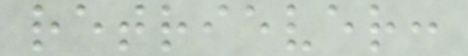retriever:
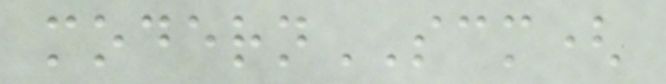modernSCM(
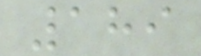189
